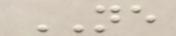NE
